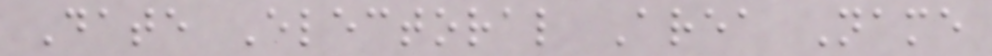Date Electoral Area Name
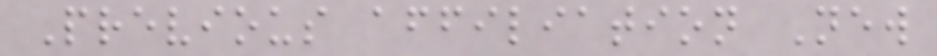Previous affiliation New
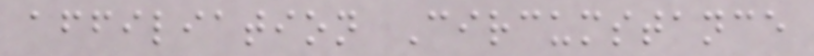affiliation Circumstance
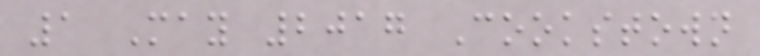1 May 2017 Cookstown
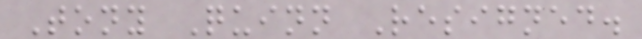Tony Quinn Resigned.
